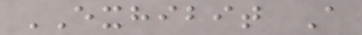EXHIBIT A
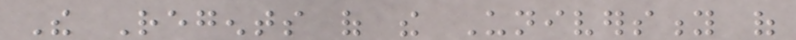The Regents of the University of
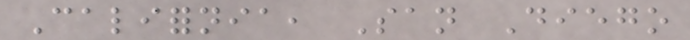California, San Diego
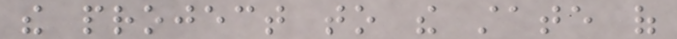the project to the state of
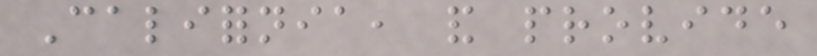California, and provide
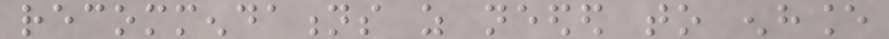recommendations as needed to enhance
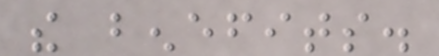the benefits.
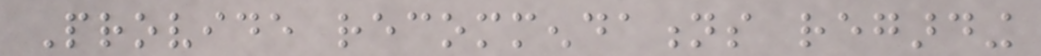Provide recommendations regarding
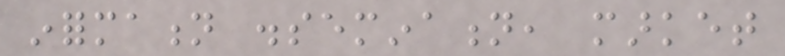information dissemination, market
